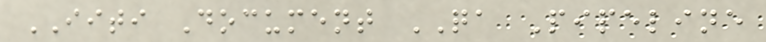IITI Document QA Pipeline
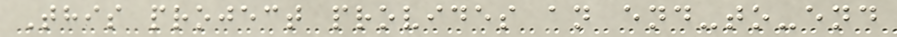This project provides an end-to-end
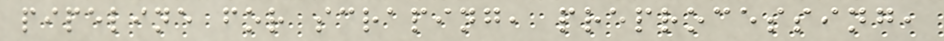pipeline for scraping, preprocessing,
